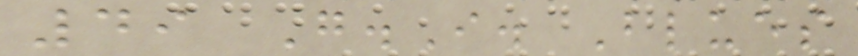49 G.I. Blues
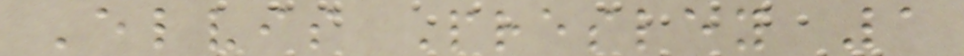Elvis Presley 1
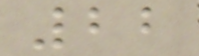22
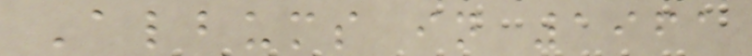Albums in 1961
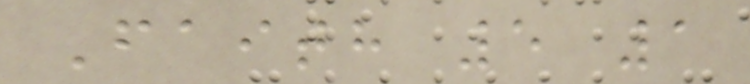Faith 5 1
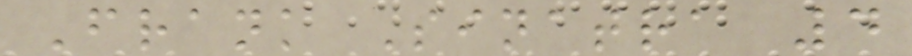Frank Sinatra 4
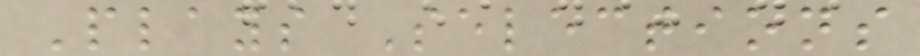Plays Selections
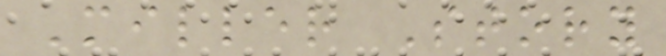Miller Story
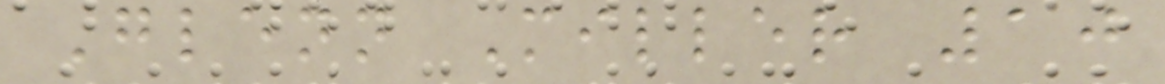Glenn Miller 10
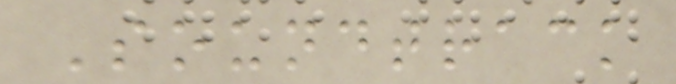Soundtrack
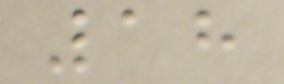18
